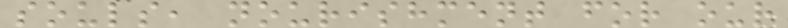souls, nourishment for our
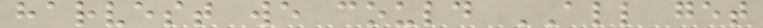harvest we could ALL get
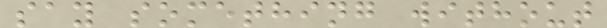say something without
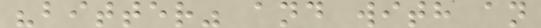"bitter" and with an
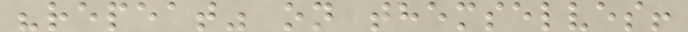"repeat" on themselves!
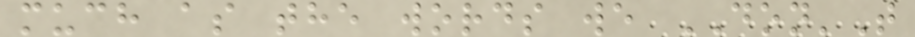much as the words we DON'T
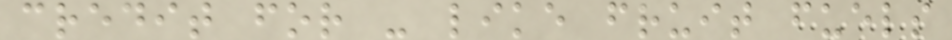credit for - like fruit fuels
